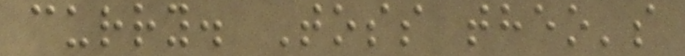curry. Toss theo's
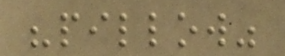"pillow"
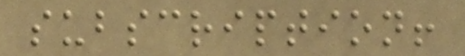subscription!
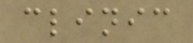clinic
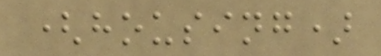(housing)
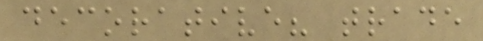decorative? trade
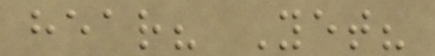hear? Yet?
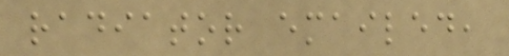radiator emailed,
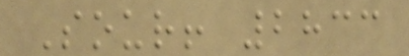Sour! 2833
